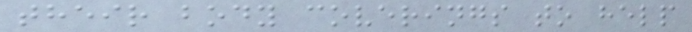their body coverings to help
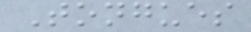Tongues
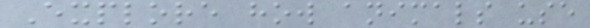Explore how animals use
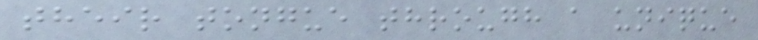their tongue through a unique
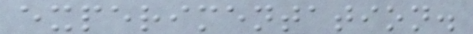experimentation.
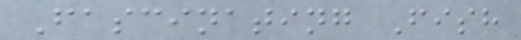Fascinating Fish
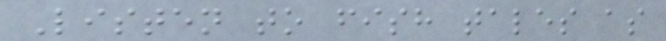Listen to fish tales as
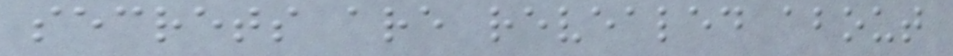secrets are revealed about
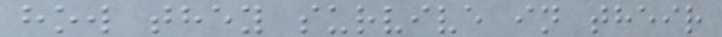how they survive in their
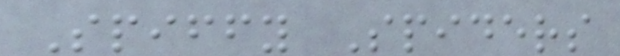Spiffy Spiders
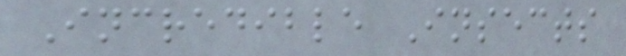Incredible Insects
